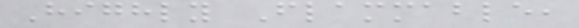Highly Flammable,
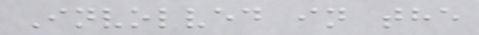Involved in the
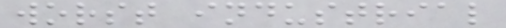worst industrial
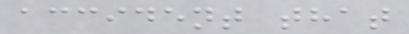accident that
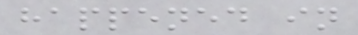happened in
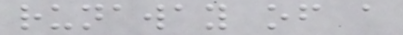runaway of a
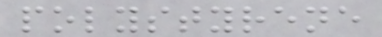polystyrene
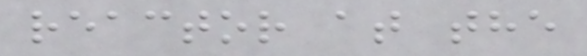reactor at the
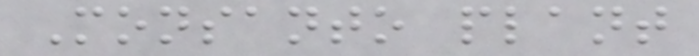Monsanto plant
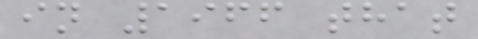in 1966 that
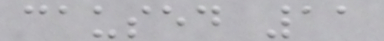caused 11
